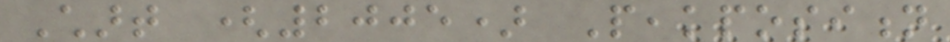Chart (2005) Peakposition
